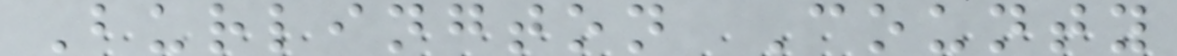Burlington County
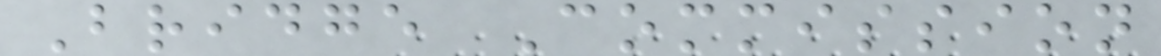Bridge Commission
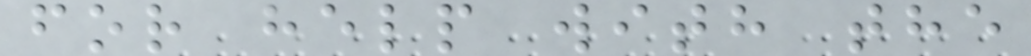for help with the
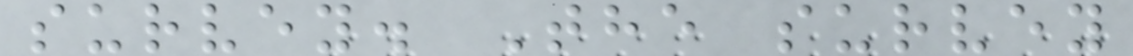survey. The survey
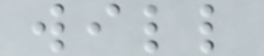will
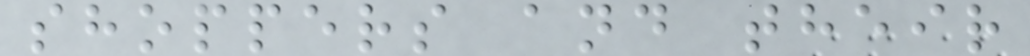shoppers and their
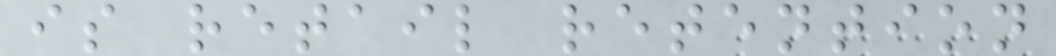is retail retention
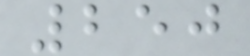250
